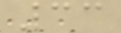33
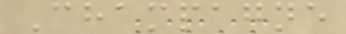Champagne
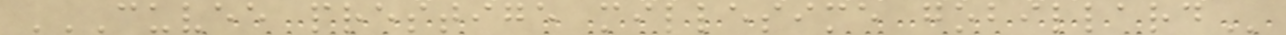CUVEE PRESTIGE MILLESIME GOBILLARD
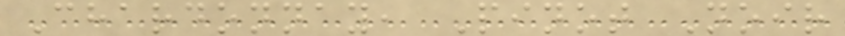Chardonnay, Pinot Noir
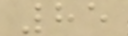85
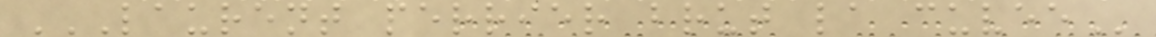LAURENT PERRIER BRUT LA CUVEE
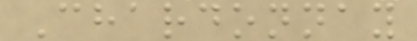Chardonnay
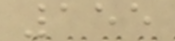155
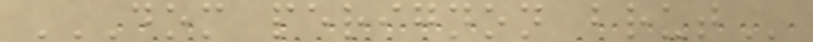DOM PERIGNON BRUT
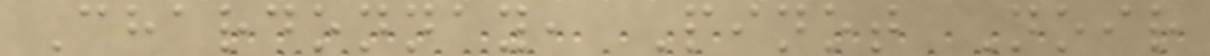Chardonnay, Pinot Noir
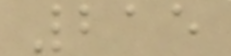215
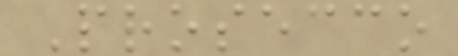Prosecco
